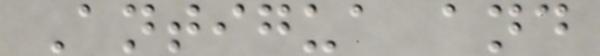Antigua and
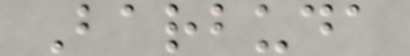Barbuda
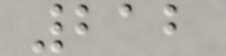212
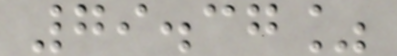79.37%
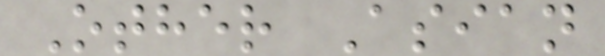Other Asian
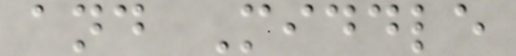and Middle
